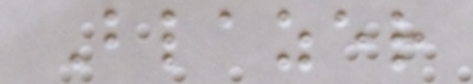Blazer
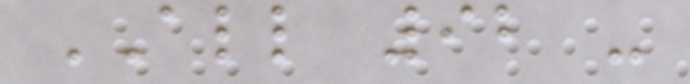ALL 92 -
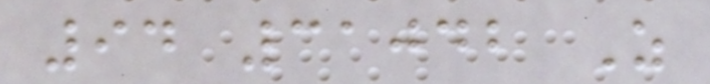94 31042 Z
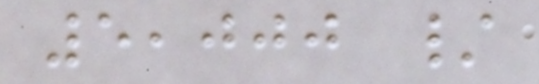5,000 /
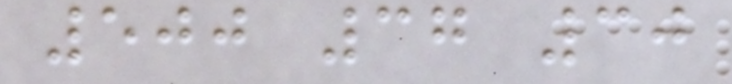500 37 30
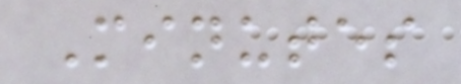Minutes
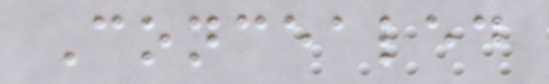Concealed
